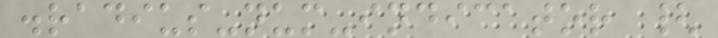.radius-num-indicator {
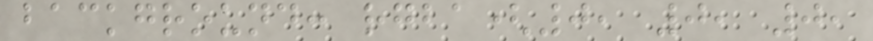background: rgba(0, 0, 0,
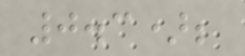0.3);
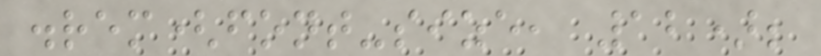.rem(font-size, 12);
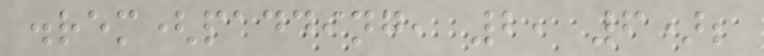.rem(padding, 2, 6);
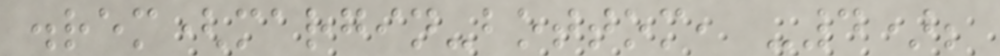.rem(margin-bottom, -4);
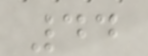44
